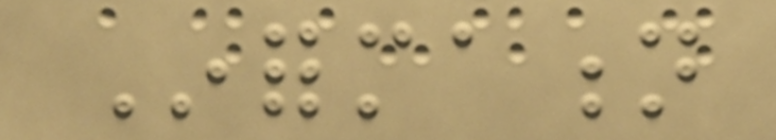Information
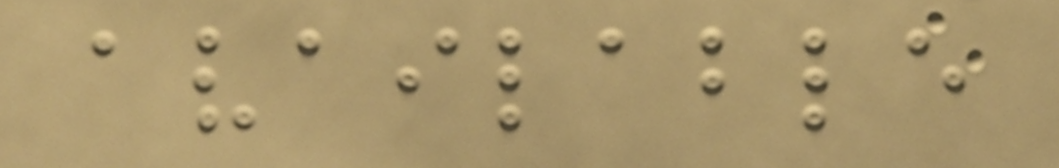available
